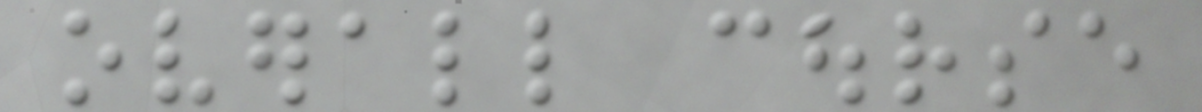overall course
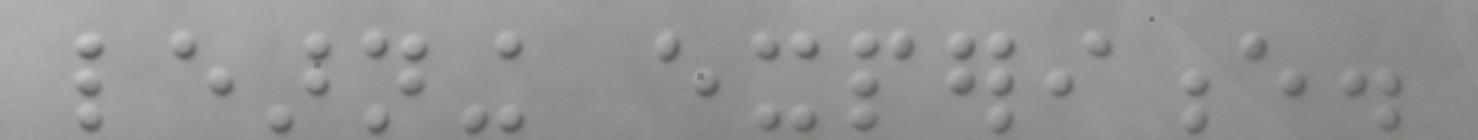learning experience.
